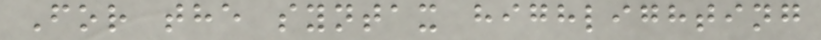For the syntax highlighting
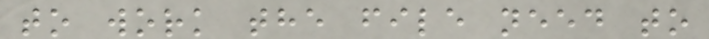to work the file need to
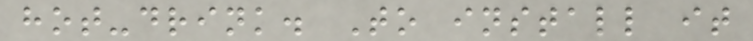hot-drink. To install it
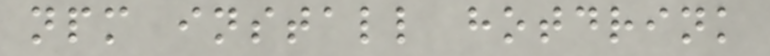npm install hotdrink
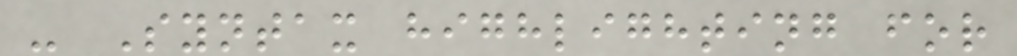- Syntax highlighting for
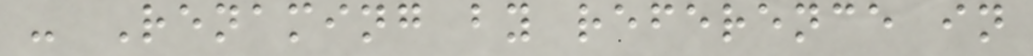- Renaming by reference in
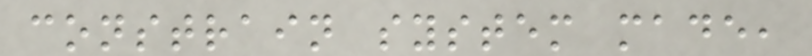constrain system made,
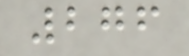276
